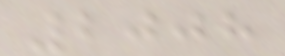2008
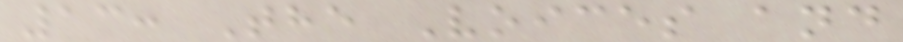13: The Voices and
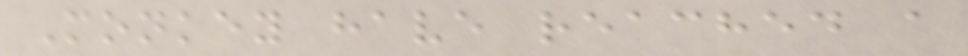Monkey have reached a
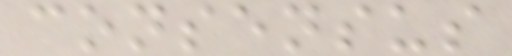consensus
